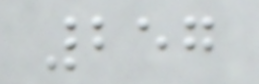257
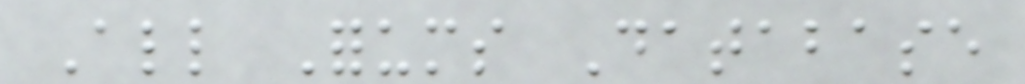All Forums Database
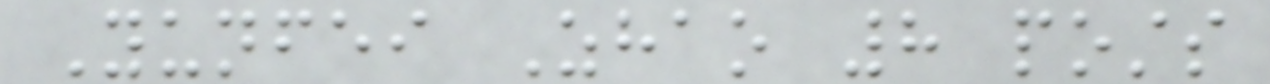Yunfei Zhao 8 posts
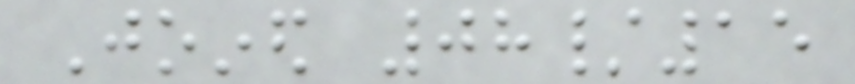Joined 08/15
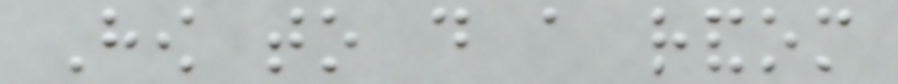How to do a random
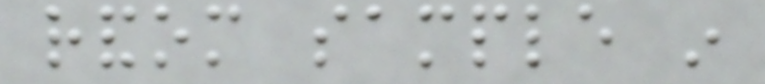random sample in
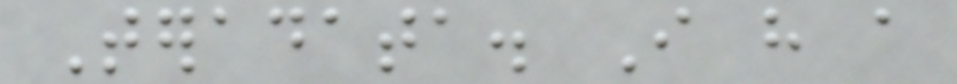Teradata. I have a
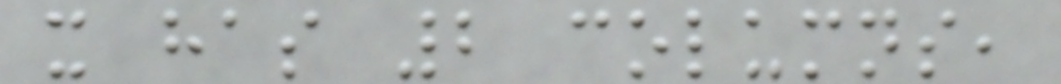it has 2 columns,
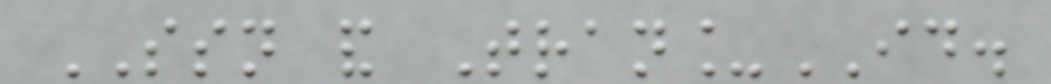SSN and Tran_ID.
